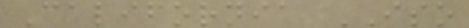California ISO
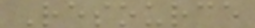Resource
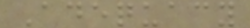Adequacy
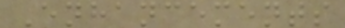Enhancements
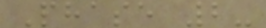Phase 2-
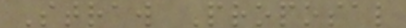Straw Proposal
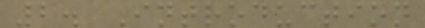2. Introduction
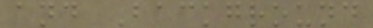and Background
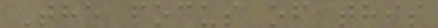The focus of this
